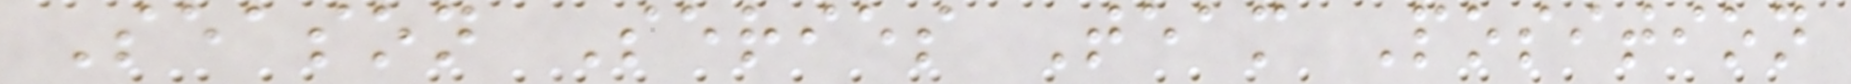Season Series Team Position
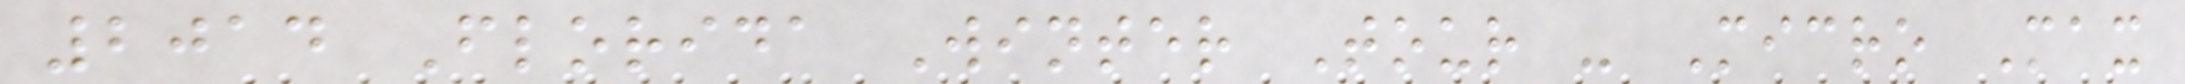2014 Florida Winter Tour - Micro Max
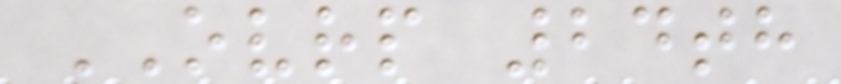OVRP 24th
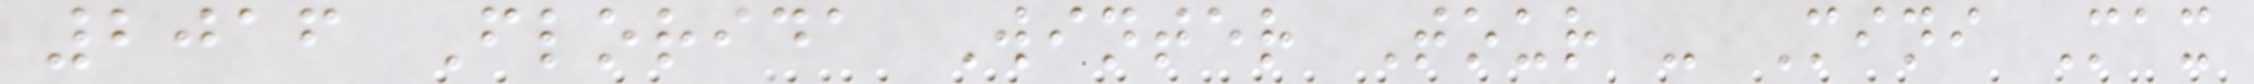2016 Florida Winter Tour - Mini Max
